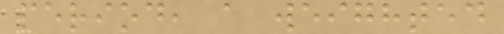period, a weighted
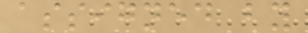assigned by
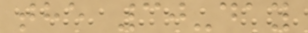the 30-day
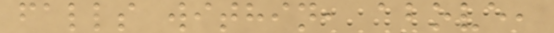falls within, above,
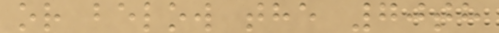or below the 70th
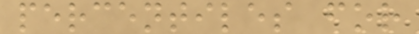percentiles for
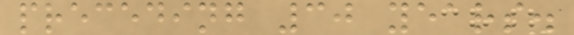preceding 30 years.
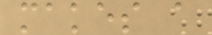makes a
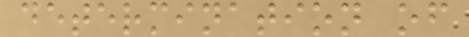determination of
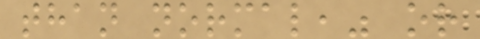than normal," or
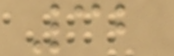32
